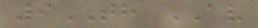9TH AV
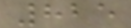825
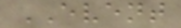EVENT
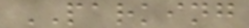PARKING
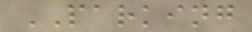PARKING
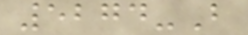5274-B
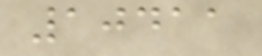10411
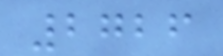2726
